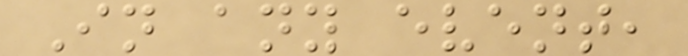In any event,
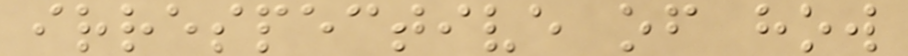irrespective of how
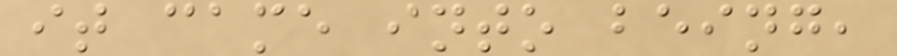it came into being,
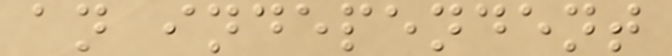an independent
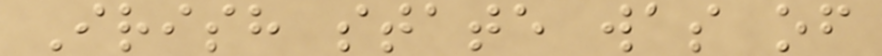Irish state was of
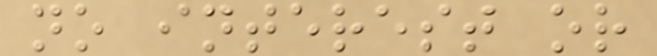no interest or
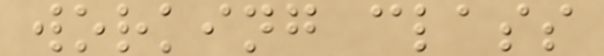working class
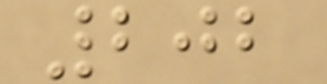202
